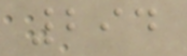294
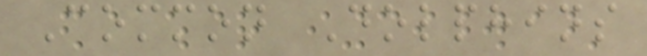Common Dolphins
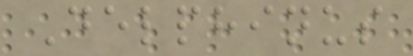Delphinus
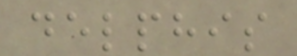delphis
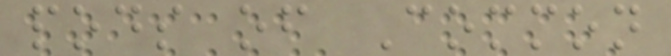pods of Common
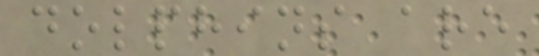dolphins are
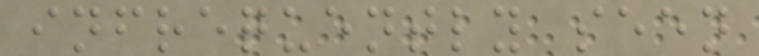infrequently seen
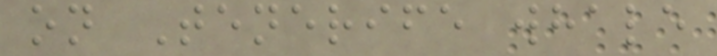on Tenerife whale
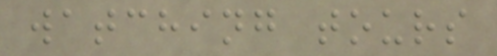watching tours
